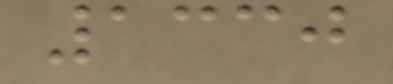1330
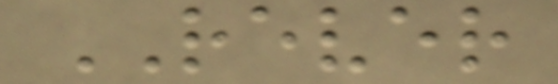REVER
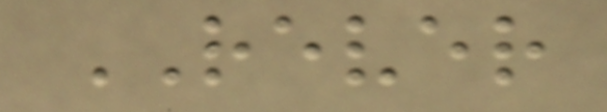REVER
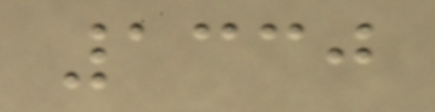1330
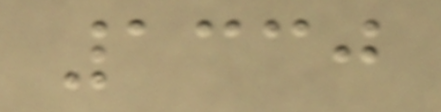1330
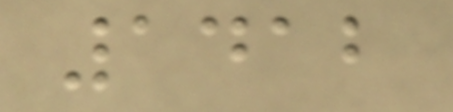1412
